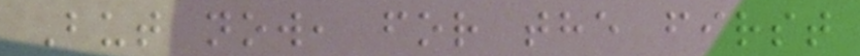But now, for the first
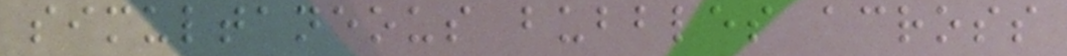simultaneous bubbles across
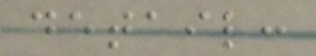detail:
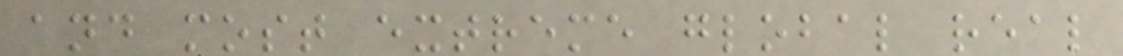and most extreme global real
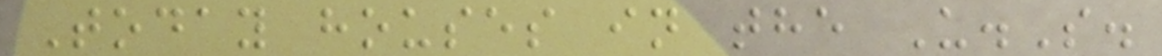Today houses in the U.S.
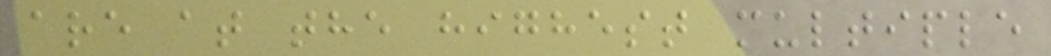are at the highest multiple
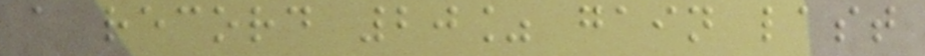a record 20% gain last
